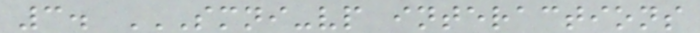3. SMNI-VP INTERACTIONS
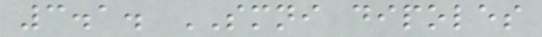3.1. SMNI dipoles
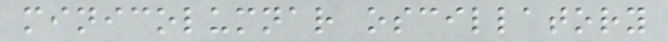minicolumnar oscillatory
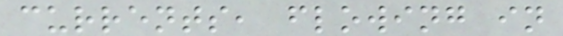currents, flowing in
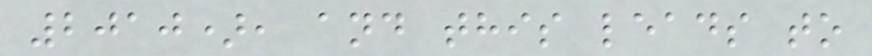2010), and this leads to
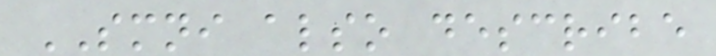SMNI also describe
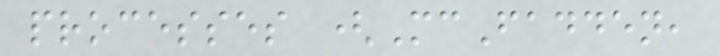processes (McFadden,
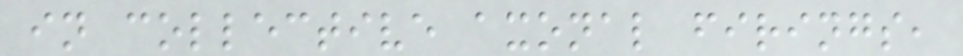in collective axonal firings,
